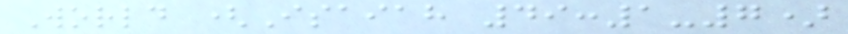World (Isaiah 49:1-7)
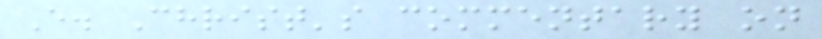E. Christ's commentary on
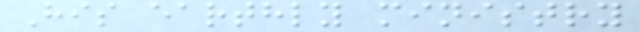His earthly ministry
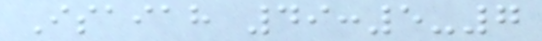Isaiah 49:5-7
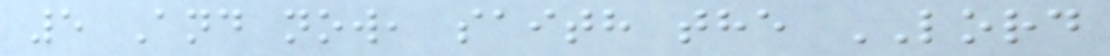5 And now, saith the LORD
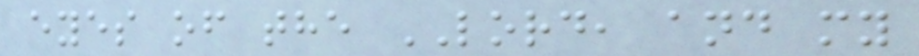eyes of the LORD, and my
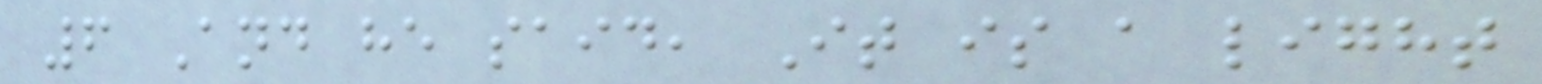6 And he said, It is a light
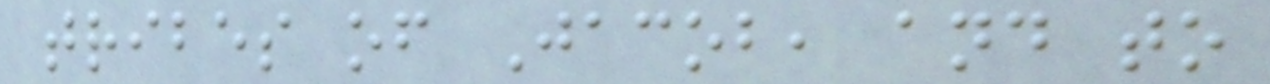tribes of Jacob, and to
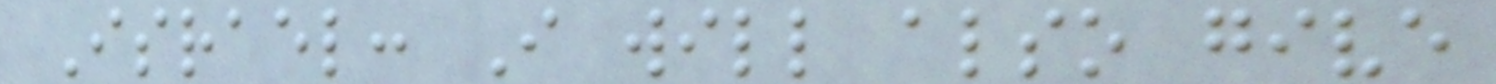Israel: I will also give
